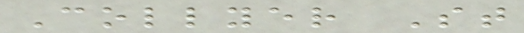Collyer St
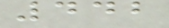442
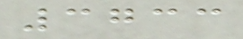3733
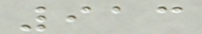913
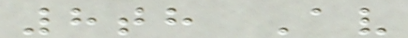8th Av
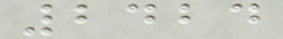2424
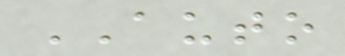AUTO
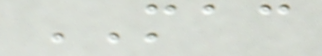MAC
